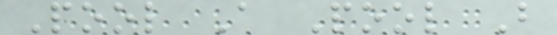Pool A Pool B
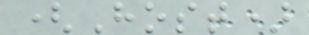(Host)
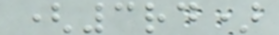(3rd)
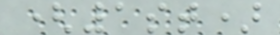(1st)
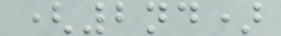(2nd)
